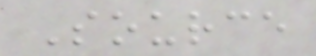Source
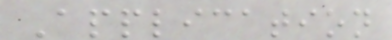Application
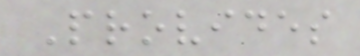Provides
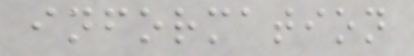information
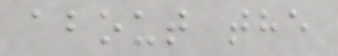about the
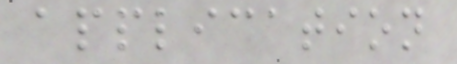application
